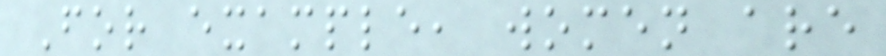For example, women are
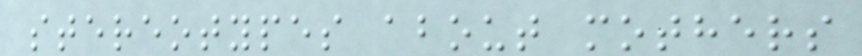stereotypes about mothers
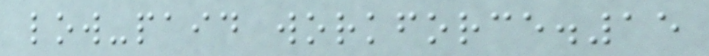low-paid workforce.15
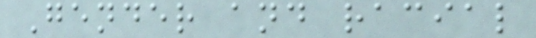Gender and racial
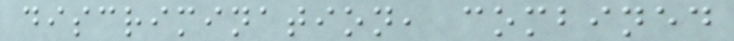discrimination, combined
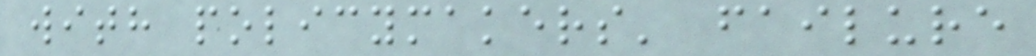with policymakers' failure
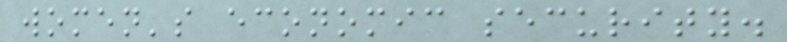women's economic security.
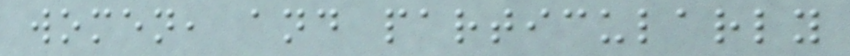women, and particularly
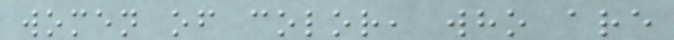women of color, who are
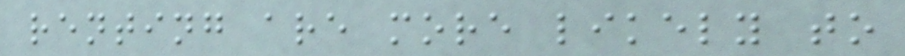renting are more likely to
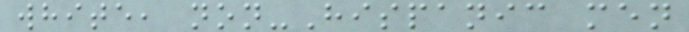white, non-Hispanic men
